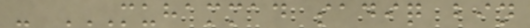- MUHAMMAD SADIQ BIN
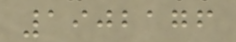1902176
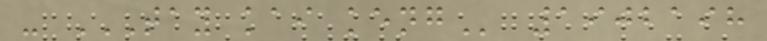- TAY KAI KENG 1902198
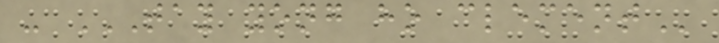- TAY YONG HO CLEMENT
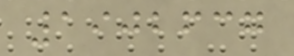1902637
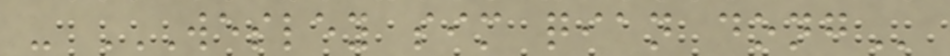- WESLEY SIM QIAN DONG
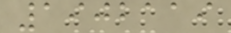1902119
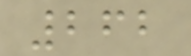262
